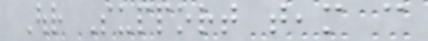Our Support team can
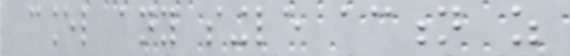cancel any single action as
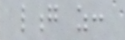long as:
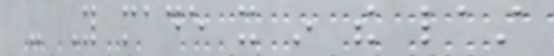- You made it in the last
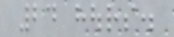24 hours.
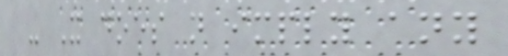- It does not imply any
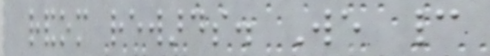random rewards. We cannot
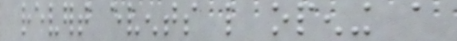revert events like opening a
